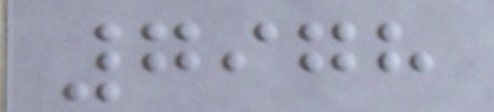7978
